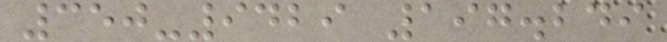350-9429 197.249
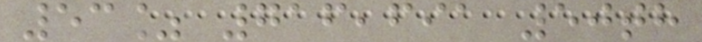53% 716,691 50th
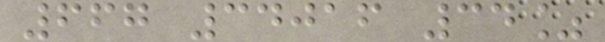667 34016 34%
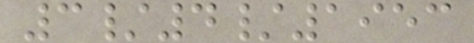3/4/1953
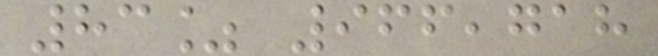83% 966,718
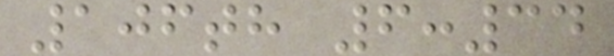106th 6:34
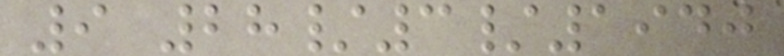9 28/3/1940
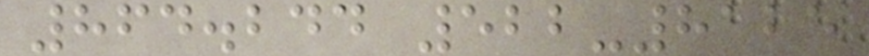864.244 522-8125
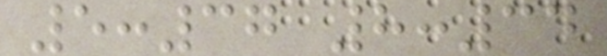5:37 8:34
